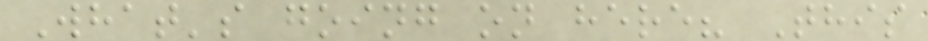What's going on here? This
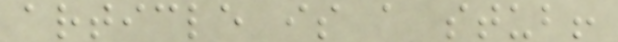article is a stub!
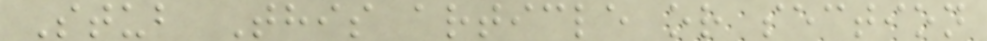Stub This article or section
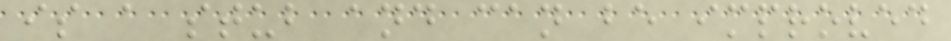is a stub and can be improved
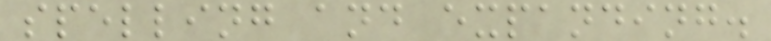spelling and expanding.
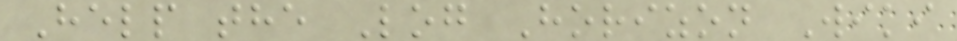Help the Log Horizon Wiki
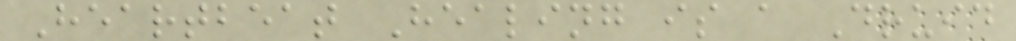Heartbeat Healing is a Druid
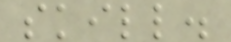skill.
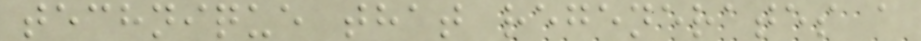technique that regenerates a
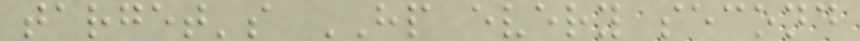target's HP every second
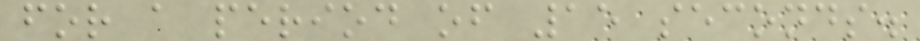for a period of 15 seconds.
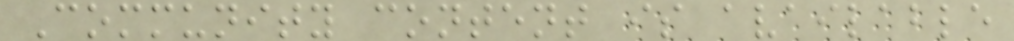Community content is available
